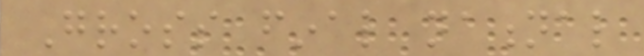Gross final national
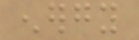energy
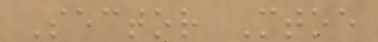Sector Mtoe
